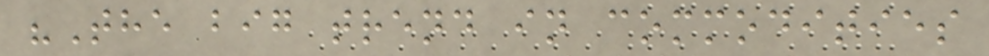"The big trend in commodities
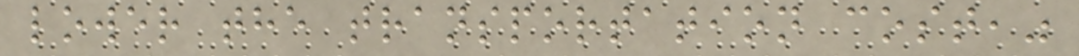lower the transportation cost,"
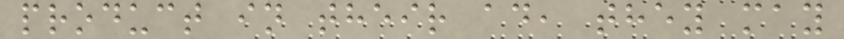product in their ad, they may
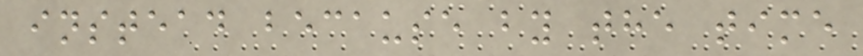instead because by the time
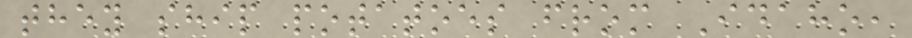they ship potatoes from Idaho,
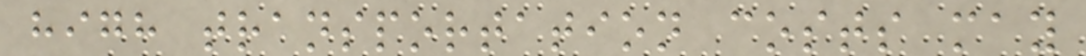high transportation costs may
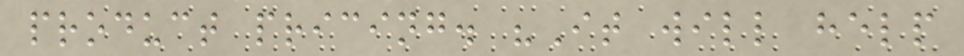product pricing. "It will help
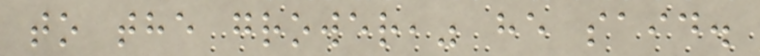to the grower," he said.
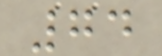74
